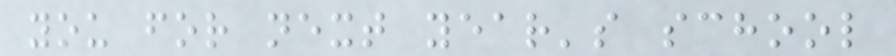you for next year's school
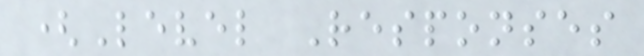(Level Responses
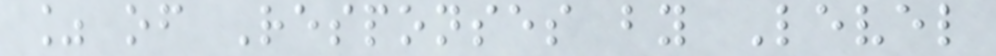% of Responses by Level
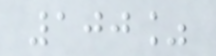100%
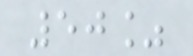50%
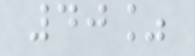40%
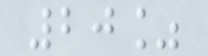20%
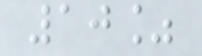10%
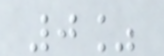0%
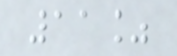11%
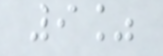9%
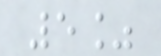5%
